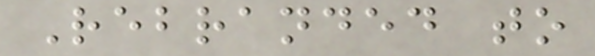Rebranded to
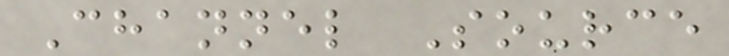Channel Source
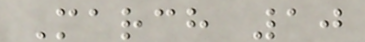March 10
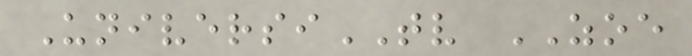UniversiTV ZOE
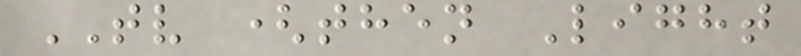TV (then Light
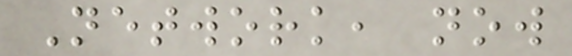Network, now
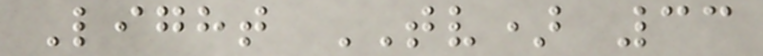Light TV) 33
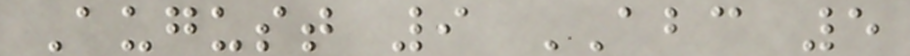August 9 ABC 5
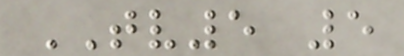TV5 5
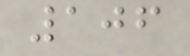106
